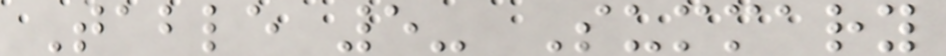Table 5- Summary
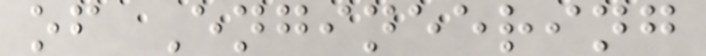of Engineering
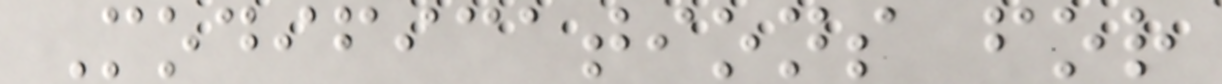Modifications for
